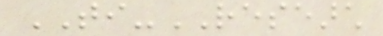TI-RESEARCH
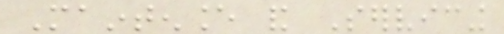Maintenance and Servicing
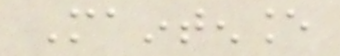Maintenance
